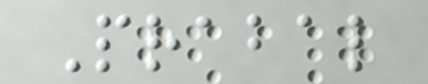Prabal
